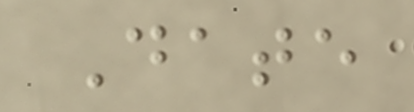Date
